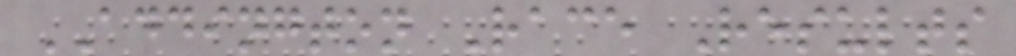ADDINGTON Race Results
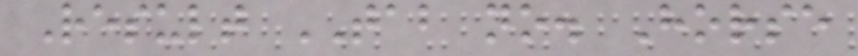Result TAB no. Horse
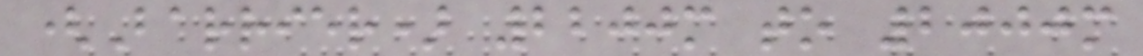(Barrier) 2200m to 2000m
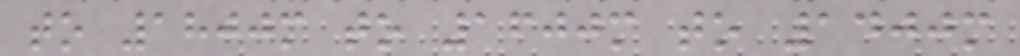to 1800m to 1600m to 1400m
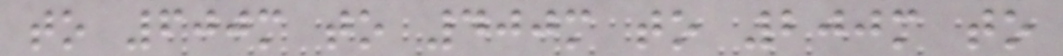to 600m to 400m to 200m to
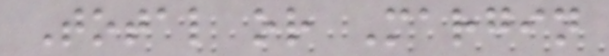Total or Margin
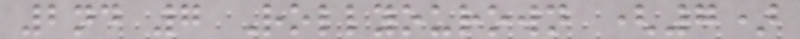2nd 7 Rollyourown (7)
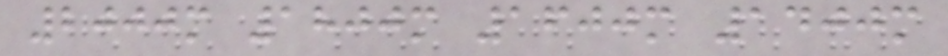2000m 1800m 1600m 1400m
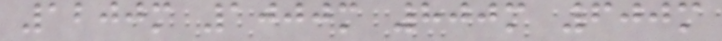1200m 1000m 800m 600m
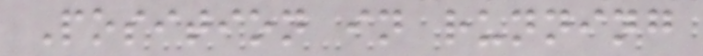Position in running
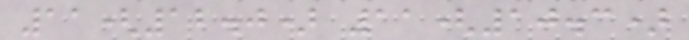11(12.0) 11(10.3)
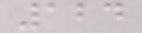124
